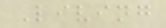Living
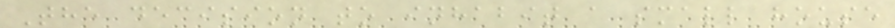The decision to inhabit a small house
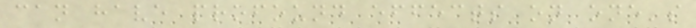can have profound effects on one's
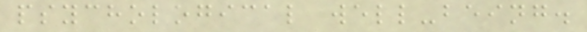psychological well-being.
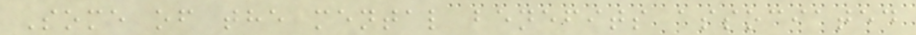Some of the mental benefits associated
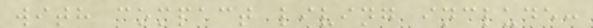with compact living include:
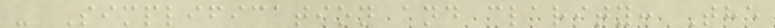- Simplification and clarity: The
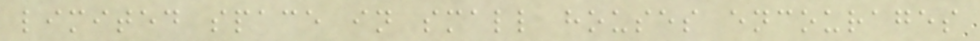limited space in small houses encourages
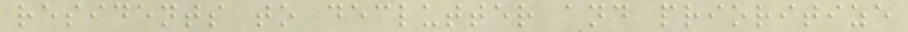residents to declutter and prioritize
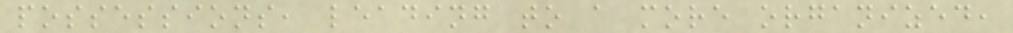possessions, leading to a more organized,
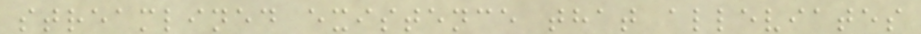streamlined existence that alleviates
